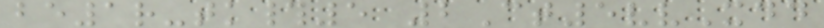be1r-tk#5 2Ct5vvXdd
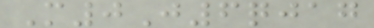M0J6qjag
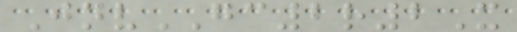JnvGC2r2X
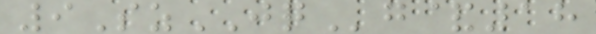9SzJQg&18
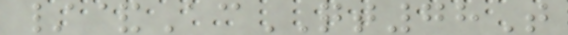/&AcQT78T
